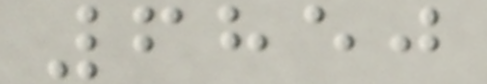6850
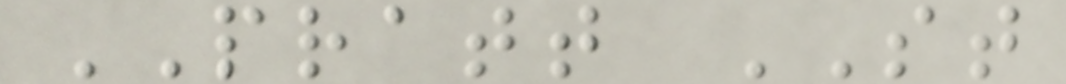PRATT ST
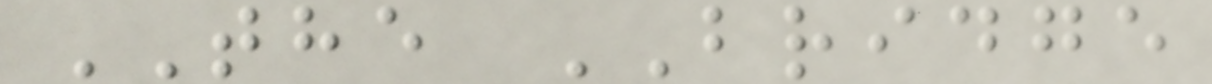THE BRIDGE
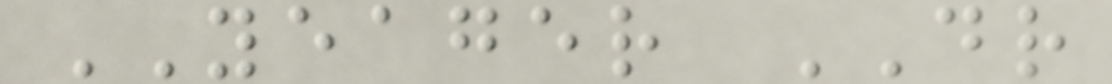YEAGER DR
